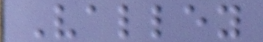Valley
